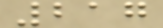217
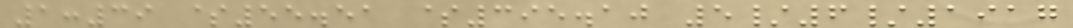1:39 $55.51 $395.10 5/6/1917
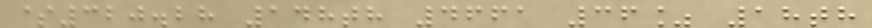$320.28 148th 4661 36% 18th
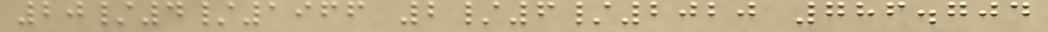20/4/1966 2/6/2020 786.704
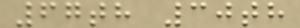67th 30th
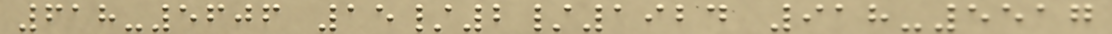618-5606 15/2/1924 918-5517
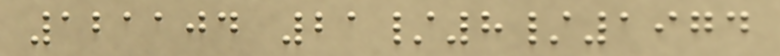121104 21/8/1974
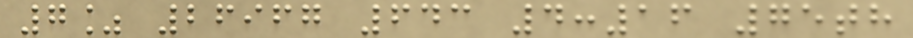7% 26967 643 4:16 75th
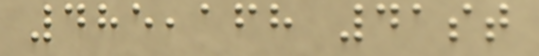485,168 41st
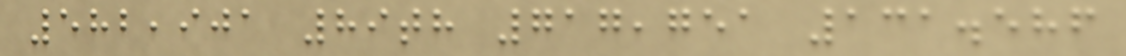582,901 89th 717,751 131.586
